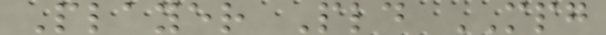Player Pld MPG
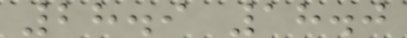28.9 18.0
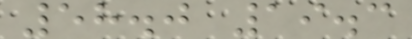58.0 19.3
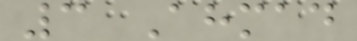3 Ahmad
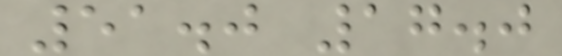51.0 17.0
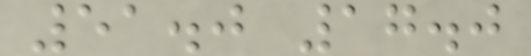51.0 17.0
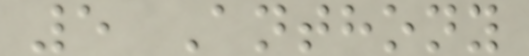5 Anthony
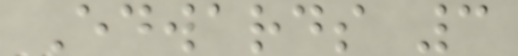Edwards 3
